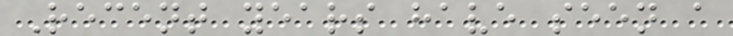Recent years have seen a
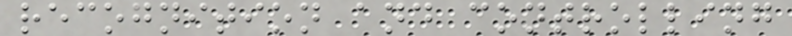recognition and controlling
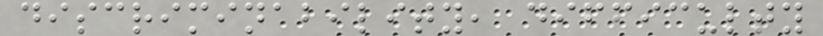discriminability, difficulty
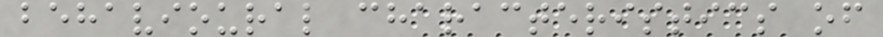behavioural characteristics of
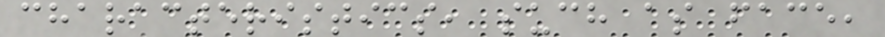characteristics, such as face,
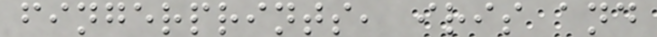fingerprints, iris and
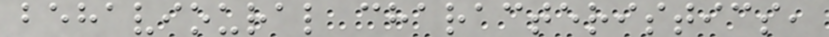behavioural characteristics,
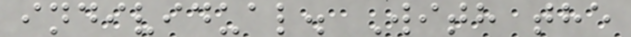individual. With the
